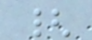{
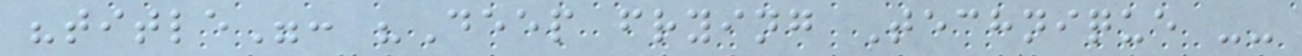"title": "Deep frying Technique --
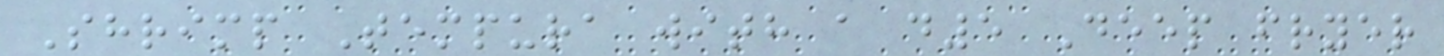Shrimp Tempura with a d5 Deep fryer
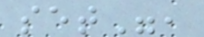set",
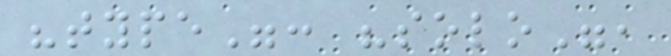"type": "solo",
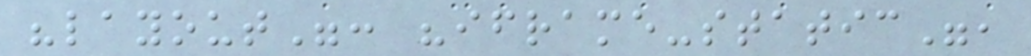"layout": "iframe-static",
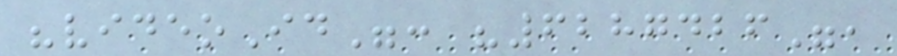"videoId": "6287426",
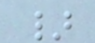}
